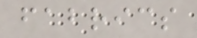fabrics
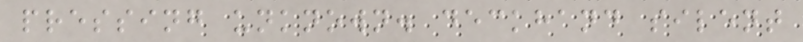pressing unknown. deckhand silent
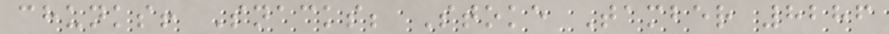chunks! Snacks; Stoke Tamber 8286
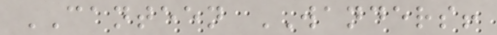CANTEEN WANDERS!
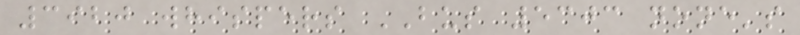3920 whispers BUS 5303 none's
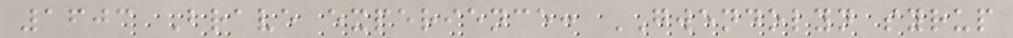1603 Brave experience: GWENDOLYN syrup
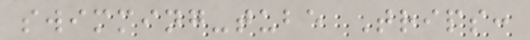swimming-tube Trips:
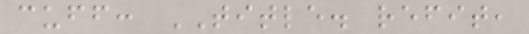cuff: TITLE. refit,
